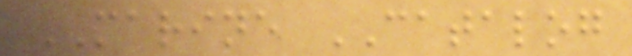MARINE CATALOG
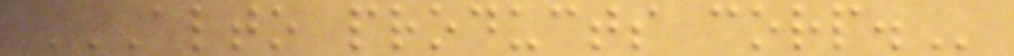ALTO PRODUCTS CORP.
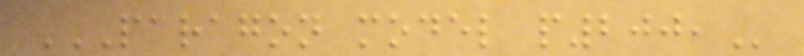PARAGON MODEL P200,
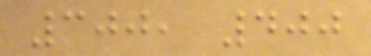300, 400
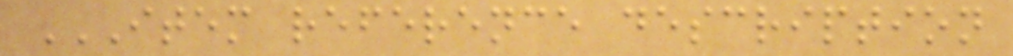ITEM REFERENCE DESCRIPTION
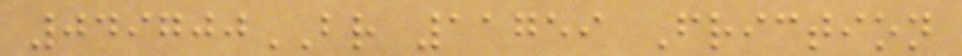049700BR 11759 Friction
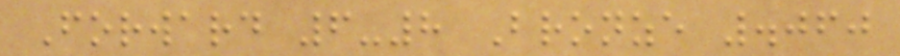Forward 6-8 Bronze .060
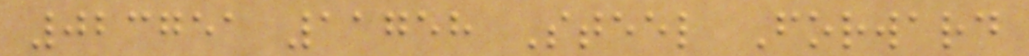023751 11758 Steel Forward
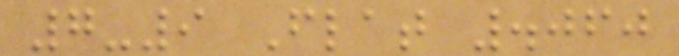7-9 Flat .060
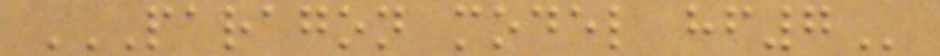PARAGON MODEL HF7
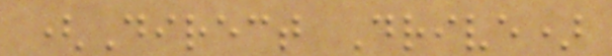(Direct Drive)
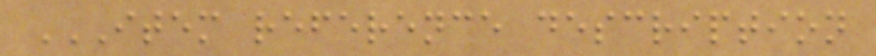ITEM REFERENCE DESCRIPTION
